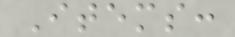Items:
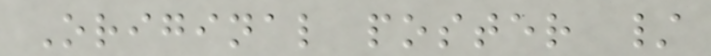Original poster /
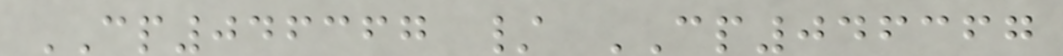CP046367 / CP046367
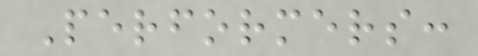Performers:
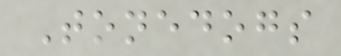Tonedogs
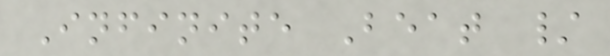Infinite Beat /
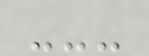---
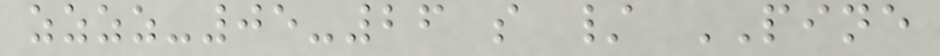zzzz-05-26 s / PINE
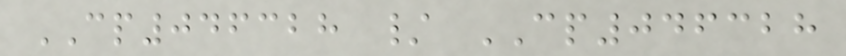CP046328 / CP046328
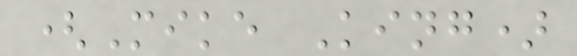(Mike King)
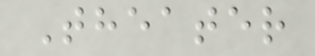Theater
